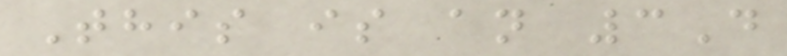This is an 3D
